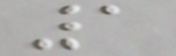1
